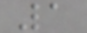1
